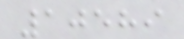10589
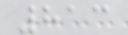813
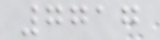7717
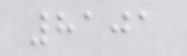8101
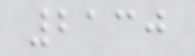2130
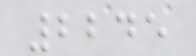2245
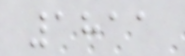1811
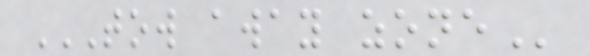TOW AWAY ZONE
